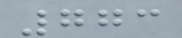773
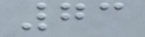73
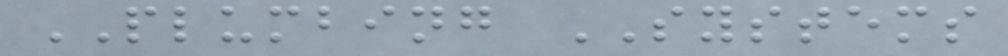PLUMBING SYSTEMS
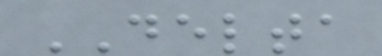DELTA
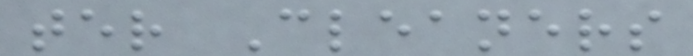ter Cleaners
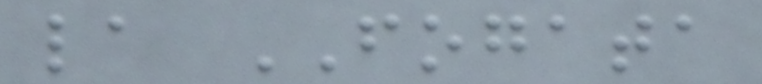la FOGATA
